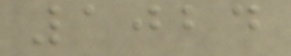1024
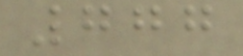777
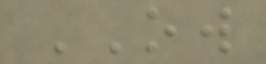OW
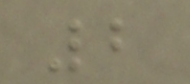2
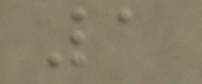1
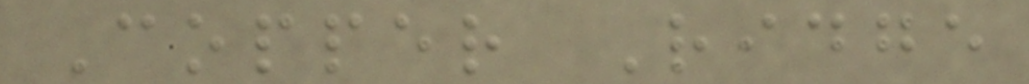Copper Ridge
